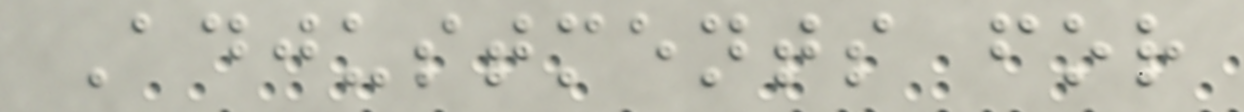Adjustments for
